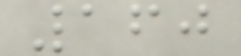160
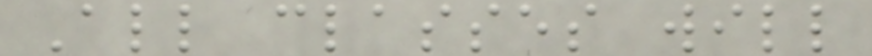All classes will
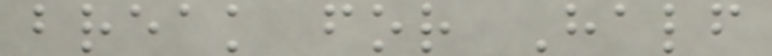break for Half
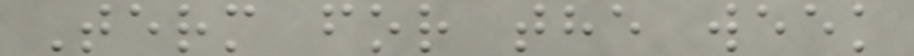Term for the week
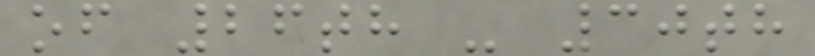of 26th - 30th
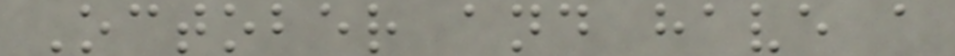October and have a
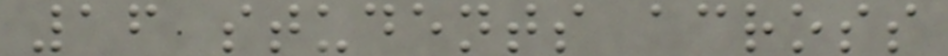16 students across
